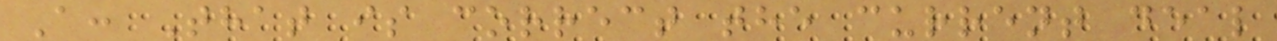A: That is correct the current deal
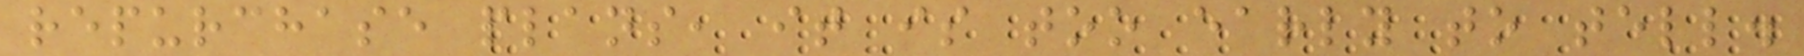repurchase plans, it is too early to tell.
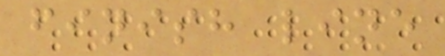finish line
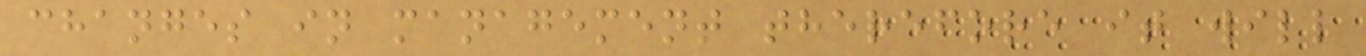changes in management therefore it will
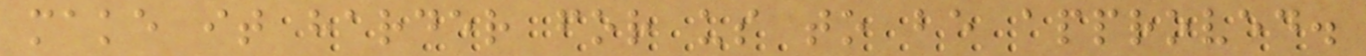make it harder for us to be approved.
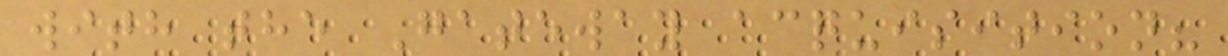with the Gateway acquisition?
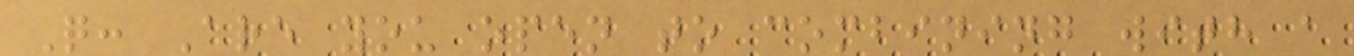Q: Are you open to combining with a
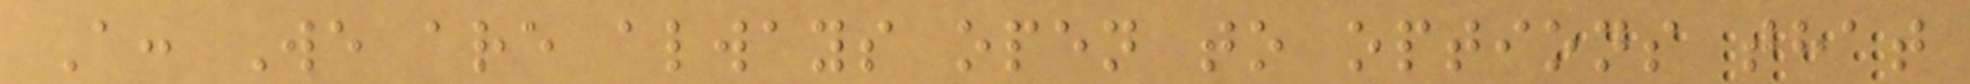A: We are always open to options that
